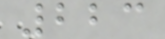223
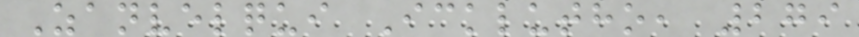Zanvelqui Icklutho, 279
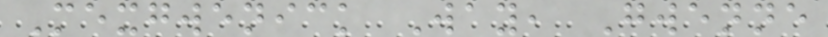Mexgwenick Way, Gwenne
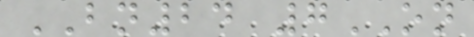BN24 7ON
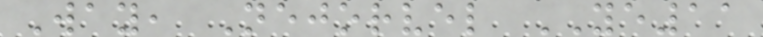Way, Nejorvel YE11
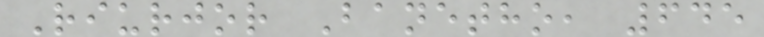Riurjor Banetho, 645
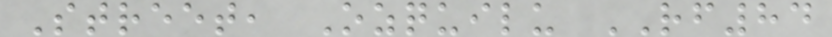Street, Ozquilu RF84
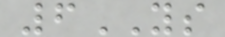6YS
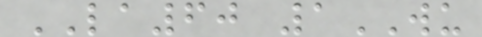LA60 1WU
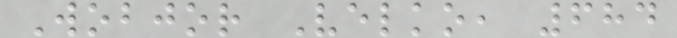Wobjor Velko, 684
